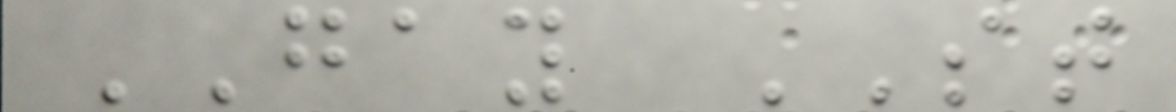GAY ST
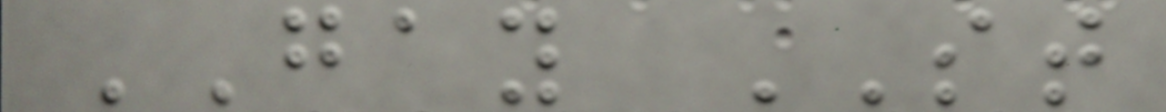GAY ST
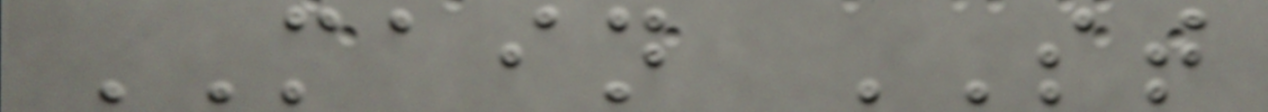MAIN ST
